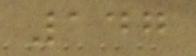147
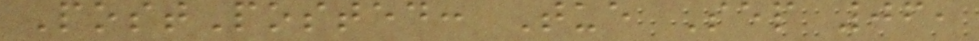PostPosted: Tue Sep 06,
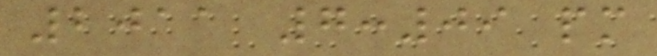2011 7:09 pm
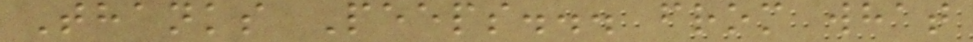Thanks Peeps... from what
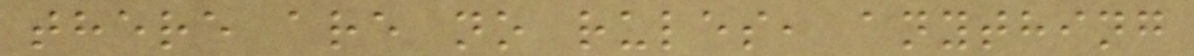there are no rules, anything
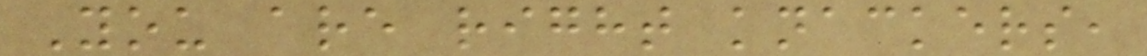You are right knackers,
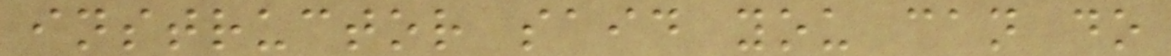instructor said you can do
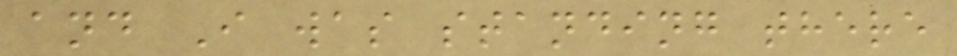and I was standing there
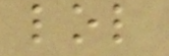lol
